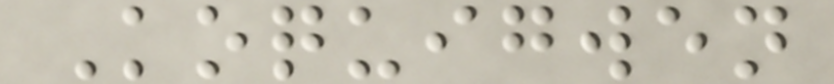Koquigwen
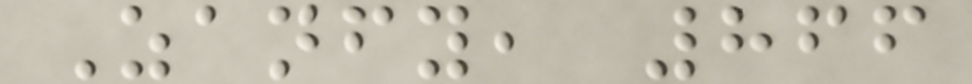Zanfy, 866
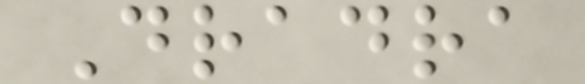Dradra
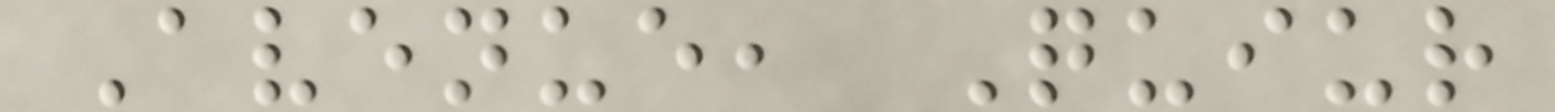Avenue, Quiur
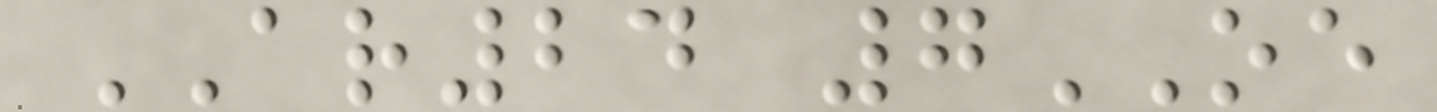AR24 7OE
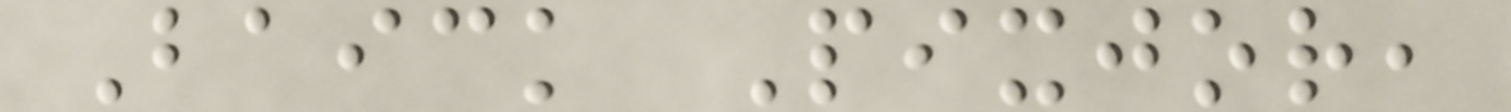Baick Pixjor,
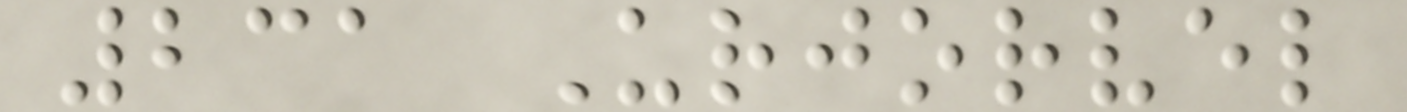231 Urjorvel
